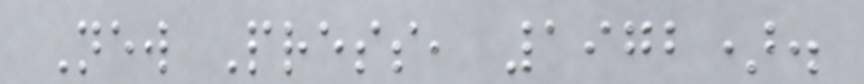New Press, 1972).
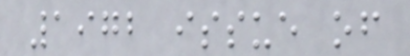1972 issue of
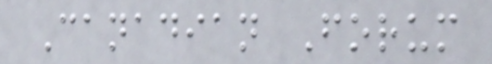Canadian Forum
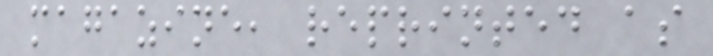magazine, reprinted as
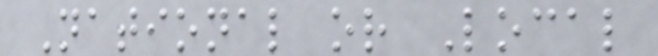National or Local
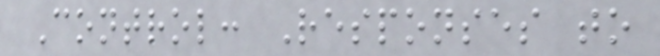Control: Responses to
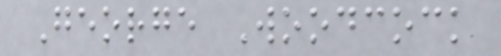George Woodcock
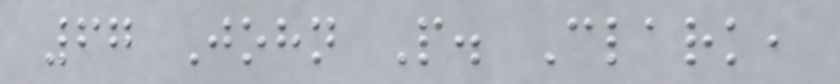67 John P. Clark,
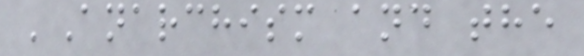'Anarchism and the
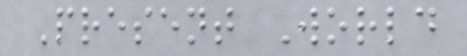Present World
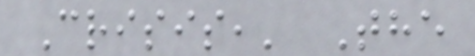Crisis,' The
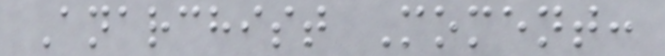Anarchist Moment:
